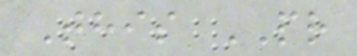This PR
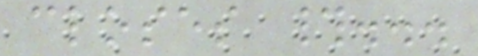closes #...
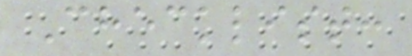Checklist:
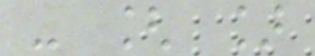- [ ]
